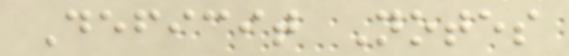Deficit Notes
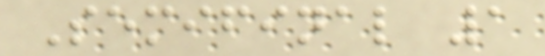Semifinal 1
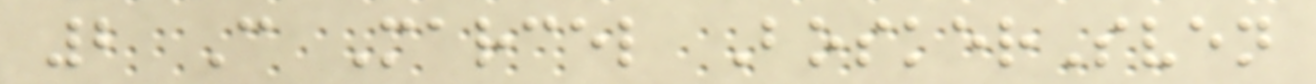2 C Marcel BoskerSven
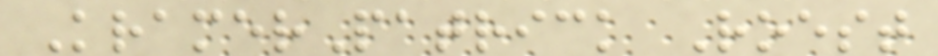KramerPatrick Roest
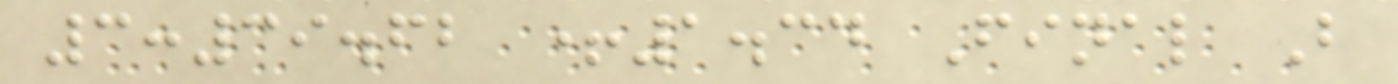3:39.62 +1.34 Final B
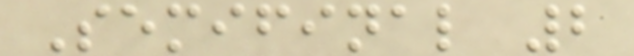Semifinal 2
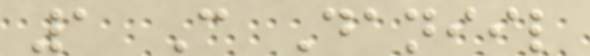1 C Daniil
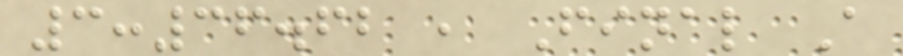3:36.62 , Final A
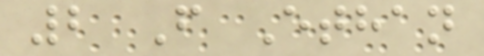2 F Ethan
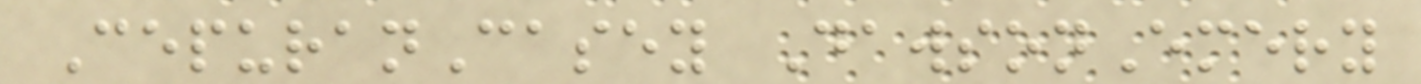CepuranCasey DawsonEmery
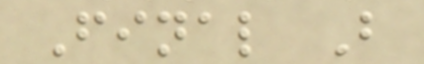Final B
